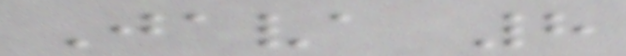Java 8
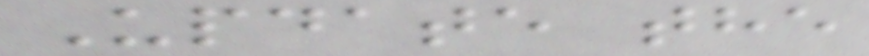Update the
